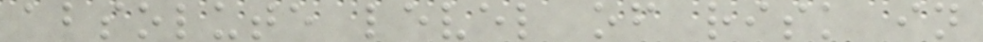absolute level of risk in
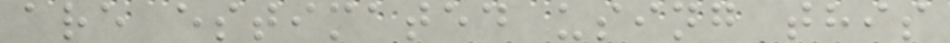are estimated using this
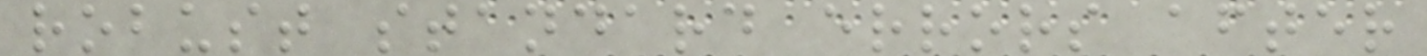robust standard errors after
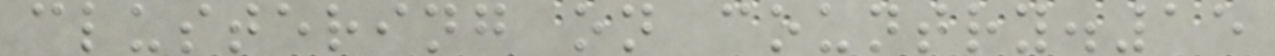clustering on country.15
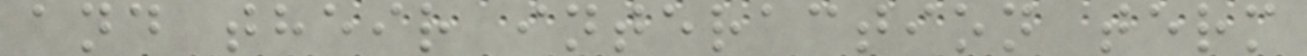and their interaction term
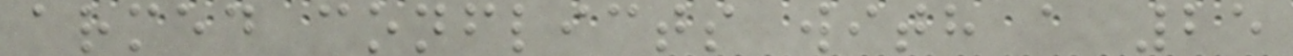armed conflicts with a 25
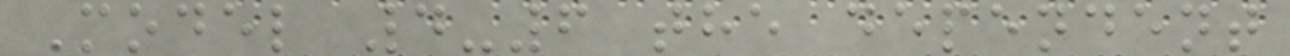Model 4-6 the dependent
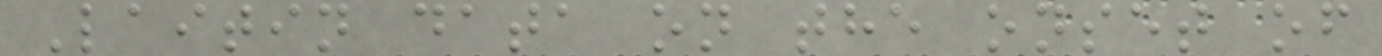Laitin data on the onset of
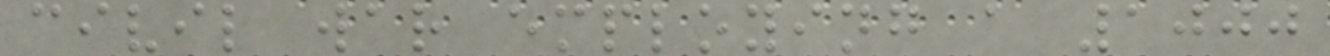civil war employing a 1000
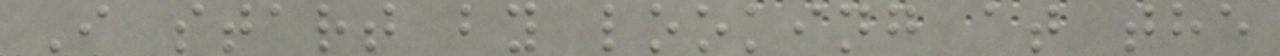I start by looking at the
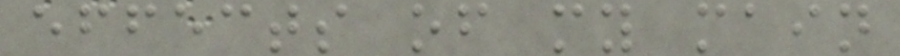effects of my main
